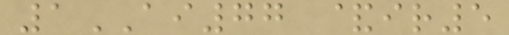1AI77 &ir5
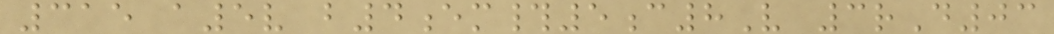315 a5v b4em#5c8V 3rD03
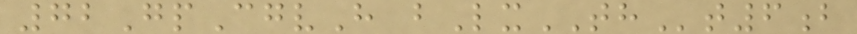72GpCgvH bLxTHt6b
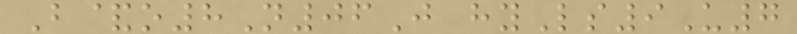B&o8N06J hyLs9U7
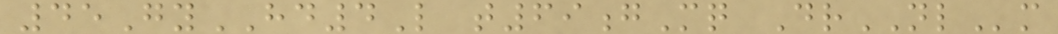45GyHD4L t69gMq DrNLm
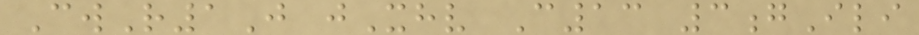CwR1J jXhv C13 3gIli
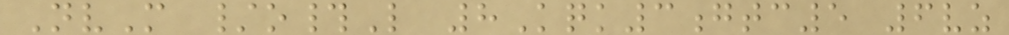NvM /o#L 8Kqk3gtc5 6vz
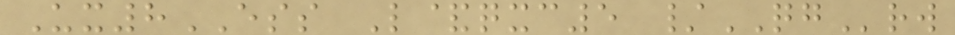Ux8ESS L&qxc5 /QGrw
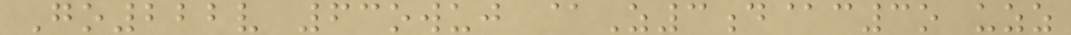Go222v 63owuj @Z3d@c3o uzz
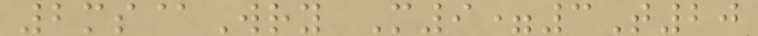2ms@Wry M9=3T20
